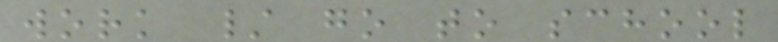work / go to school
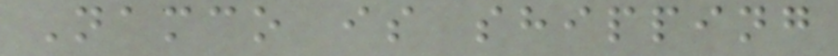Namco is shipping
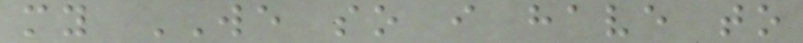my WE so i have to
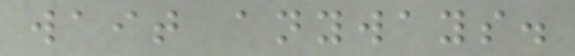wait anyways.
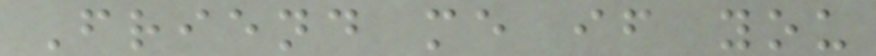Friend me if you
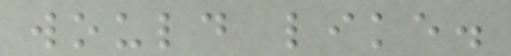would like.
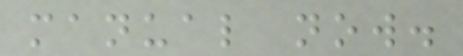manual now.
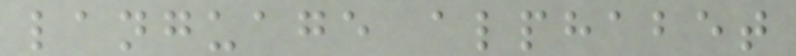language alphabet
